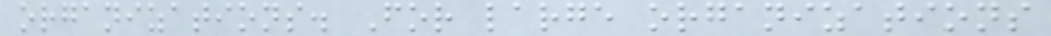organizations. For large organizations
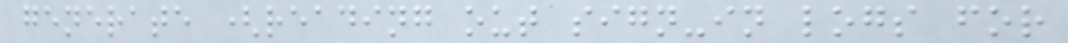generate (reading out sign-in logs for
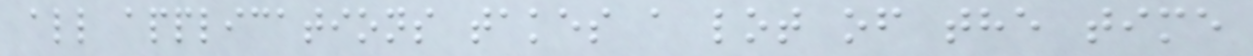all applications takes a lot of the time
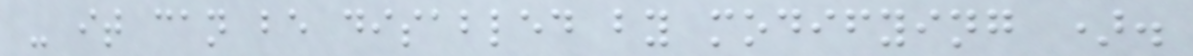- it can be disabled by modifying ).
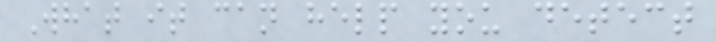What it can help you detect
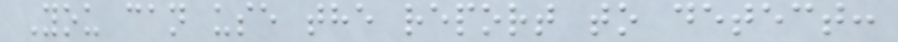You can use the report to detect:
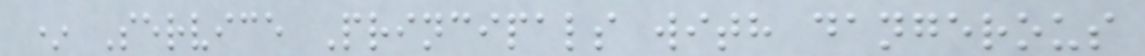* Service Principals with dangerous
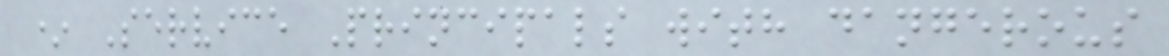* Service Principals with dangerous
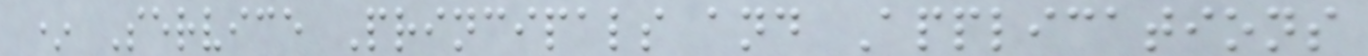* Service Principals and Applications
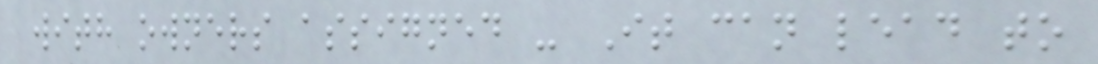with owners assigned - It can lead to
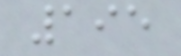195
